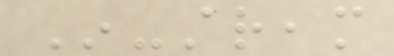In-stream
